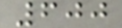600
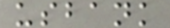usbank
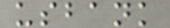usbank
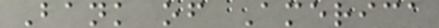Bank of America
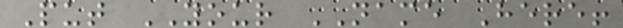Put YOUR NAME Here!
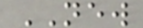NEW
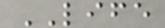LIFE
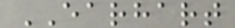EARHART
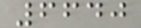6640
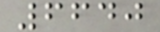6640
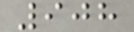908
